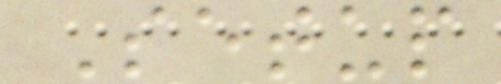Setup
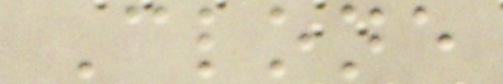Clone
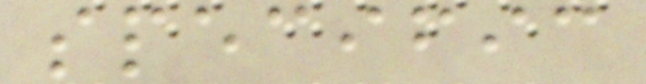specific
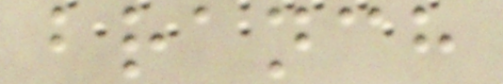branch
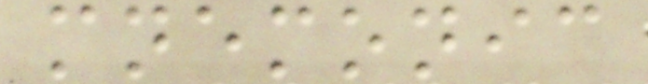mnemonic
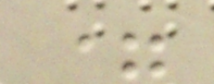=
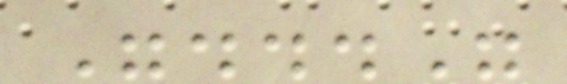"..."
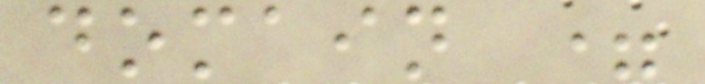domain =
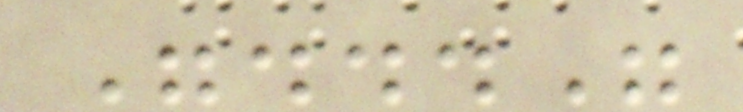"..."
